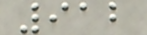912
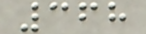368
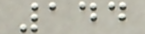144
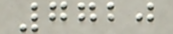7720
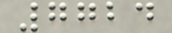7724
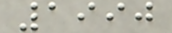1990
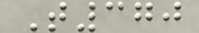T370
